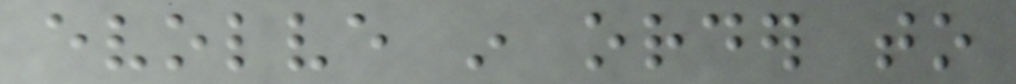evolve in order to
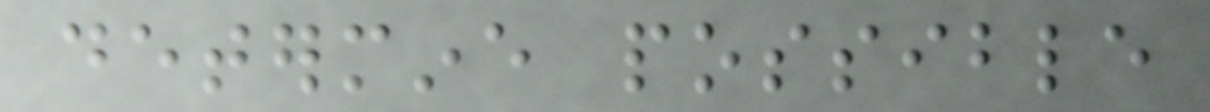determine possible
